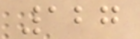127
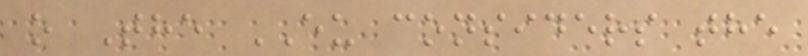o The EU considers the
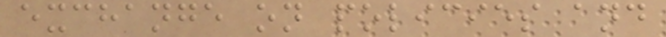exchange on policies and
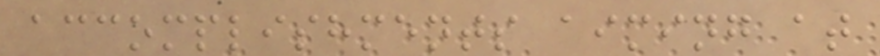accomplishments aiming at
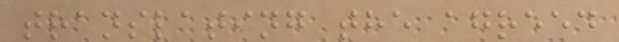translating the agreed
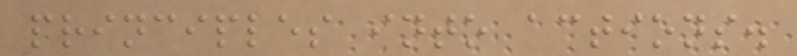principles into actions.
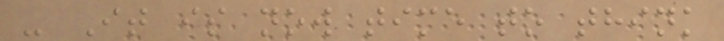- It is now time to think
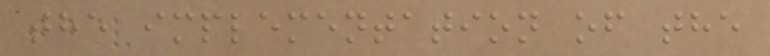the implementation of the
